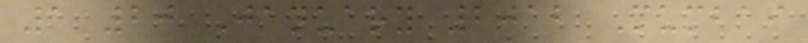1 20 January 2012 Mumbai
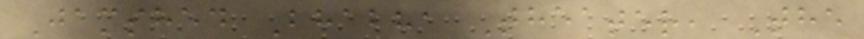Jamshed Bhabha Theater, The
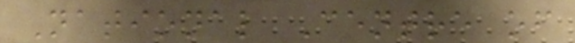National Centre of
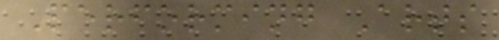Performing Arts
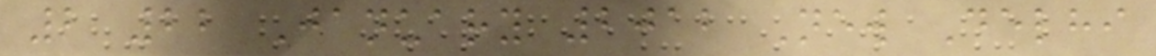2 22 January 2012 New Delhi
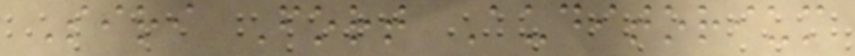Siri Fort Auditorium
